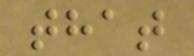that
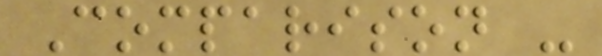Comparison -
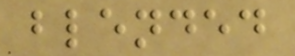blended
